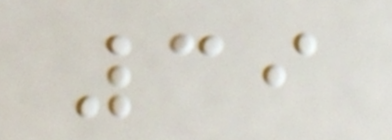39
